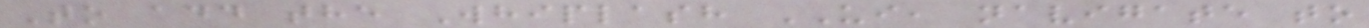To add the Whiplash UI, navigate to
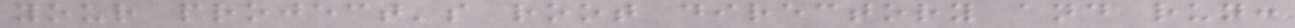your project's root directory and run:
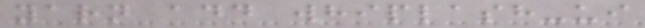yarn add whiplash-ui
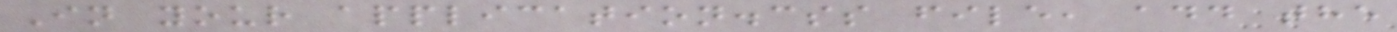In your application.css file, add the
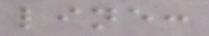line:
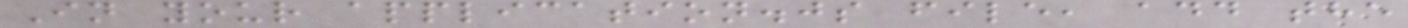In your application.js file, add the
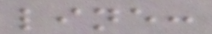line:
